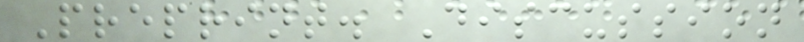Preprint. Discussion
